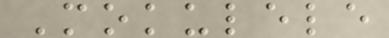Mokulele
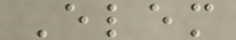Elem
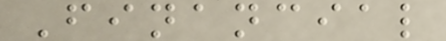Financial
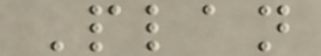Plan
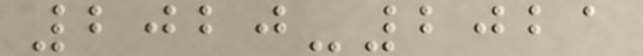2020-2021
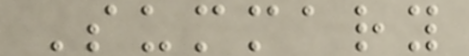Summary
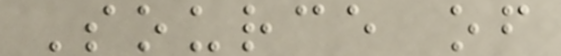Source of
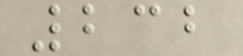232
